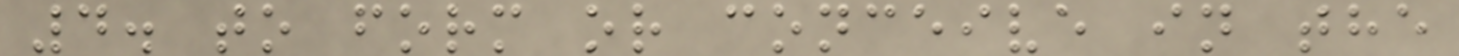4. to form or conceive in the
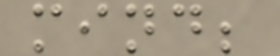mind;
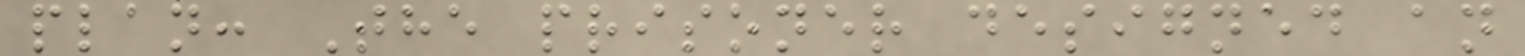plan: The prisoner designed an
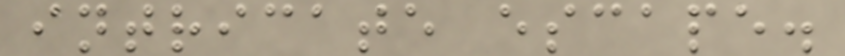intricate escape.
